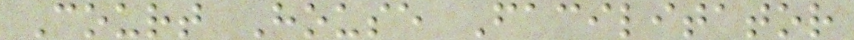Court House Facilitator
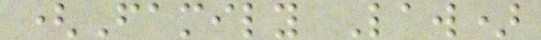(Family Law)
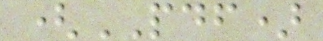(PDF)
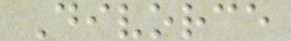Divorce
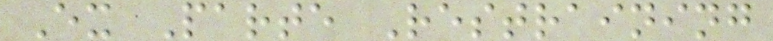Ex Parte Restraining
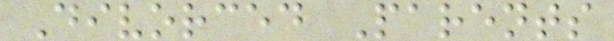Divorced Parents
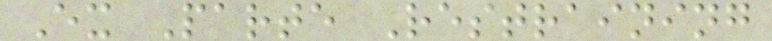Ex Parte Restraining
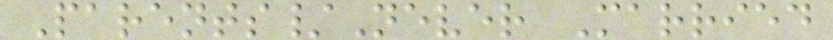Parents/Never Married
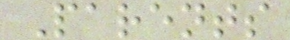Parents
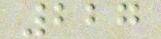227
